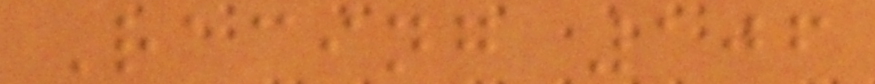Racing 106
